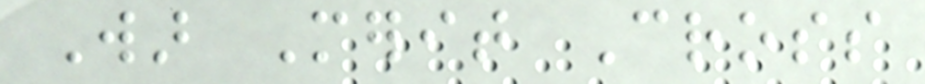War Merit Cross
